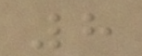8
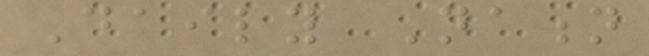Daily Nation
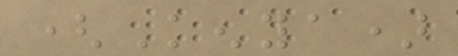(Kenya)
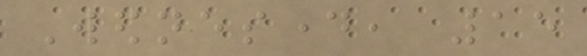Wednesday, 15
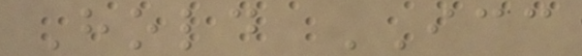Hold ICC
